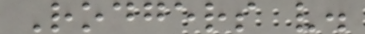Rodgers v.
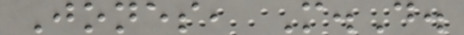Jones, M.D.
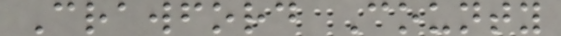Crawford County
